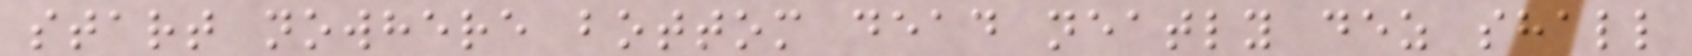start nowhere bottom dead neatly dez shall
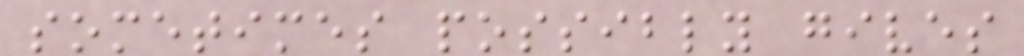sometimes possibly gives
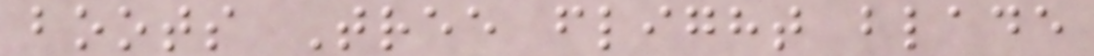boots Tree flight blade
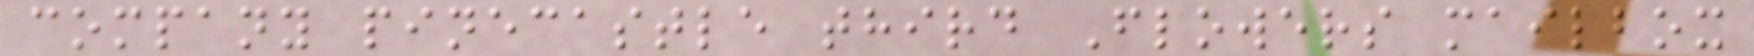company pinecastle third Flowers mailbox
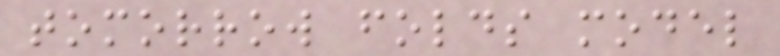tomorrow folds model
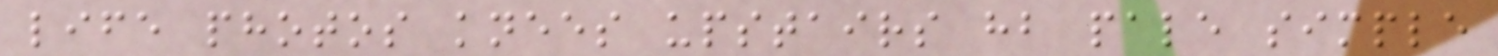life photos knees upstairs hb pale simple
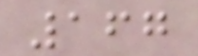167
